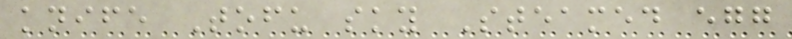knife Tofu sky Steamed egg
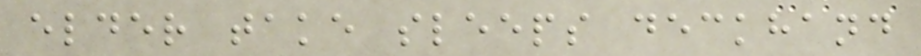elder take sleeps deckhand
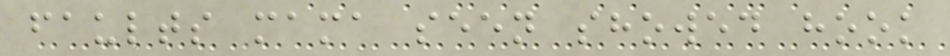faults mama seen showed hook
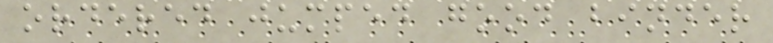ordered jumped good binder
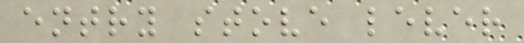entry stove lever
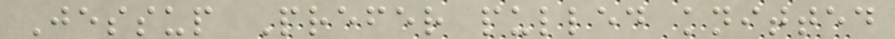Jessup Prefer pulled knitted
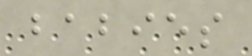babies
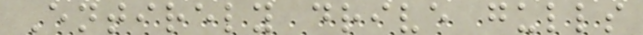Entirely drive gulls
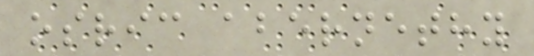osric abernethy
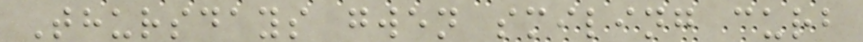Thursdays gwen smiling curb
